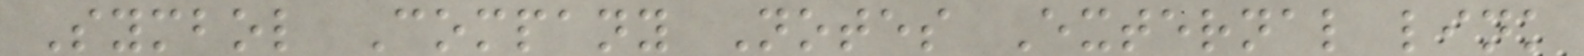Symbol Company Notes External link
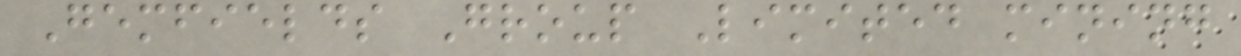Gemfields Group Limited mining
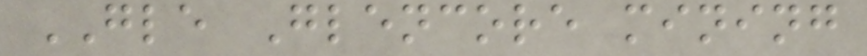GLE Glencore mining
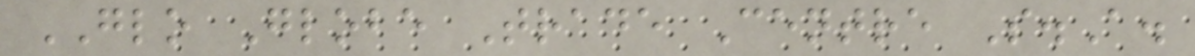GLO Globe Trade Centre S.A.
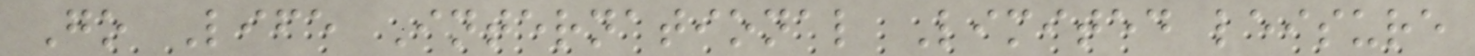Go Life International Limited leisure
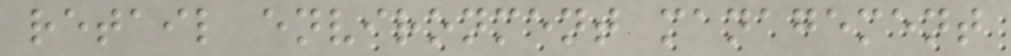retail environment management
